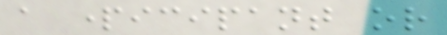a participant or
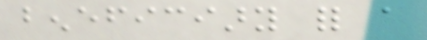beneficiary for a
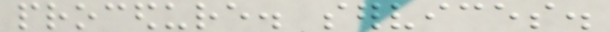procedure. services.
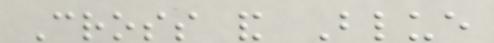Cross and Blue
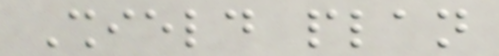Shield plan
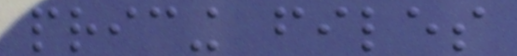pricing files
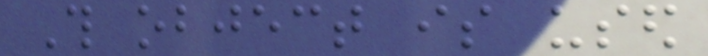This object is used
